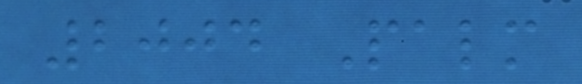2004 Palm
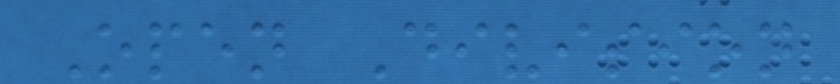Open Division
